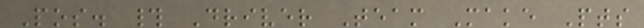Pos. # Driver Team Make Pts
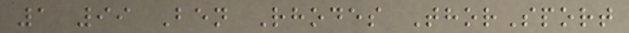1 99 Ben Rhodes ThorSport
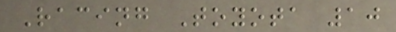Racing Toyota 10
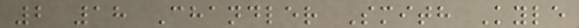2 18 Chandler Smith Kyle
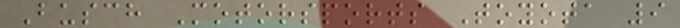Busch Motorsports Toyota 9
